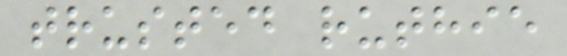trusted ruthie
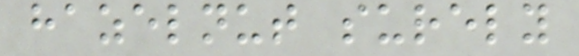hazelnut surely
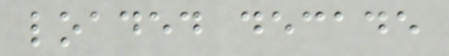loaded decade
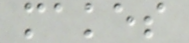makes
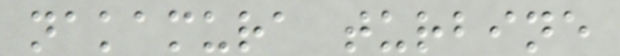nakamura turbine
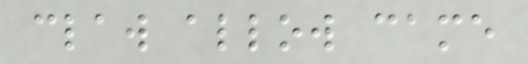claw allow came
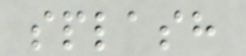splash
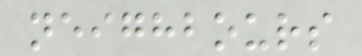neighbours
